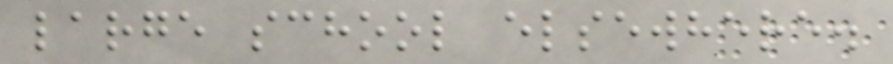large school elsewhere.
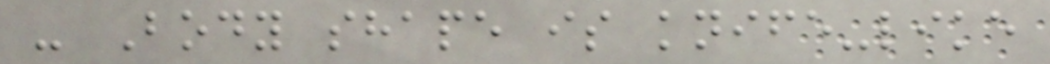- Body shape is knife-like
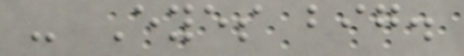- Eyes big.
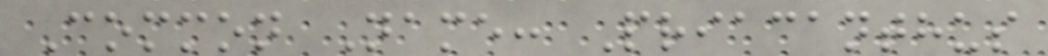Common Name: Priacanthus
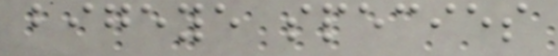bigeye species
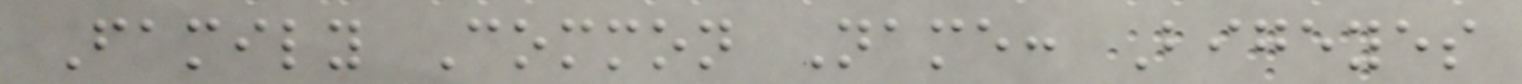Family Common Name: Bigeyes
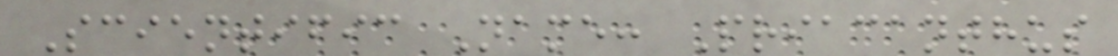Scientific Name: Priacanthus
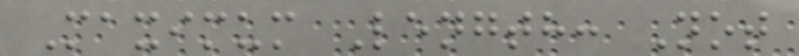Maximum Length: Not
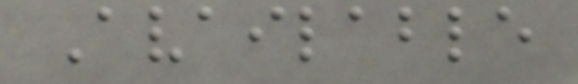Available
